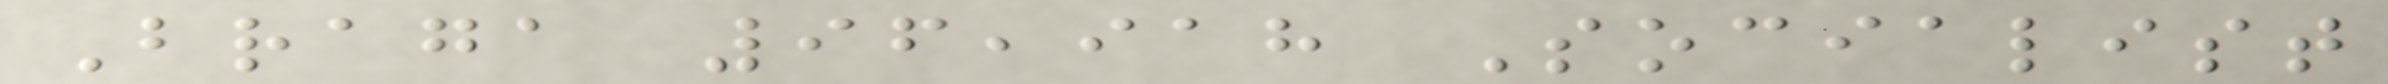Braga 96,918 Socialist
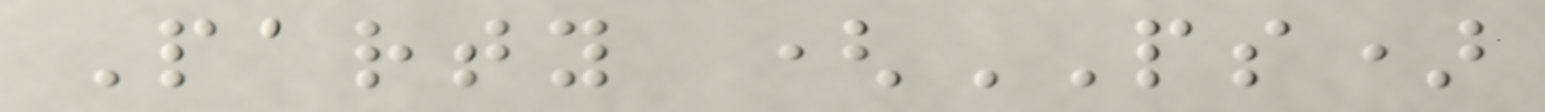Party (PS)
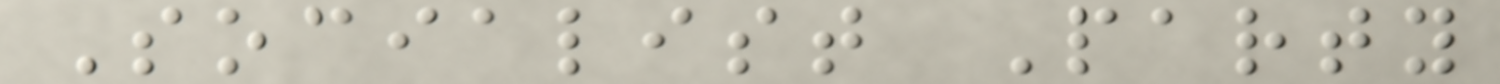Socialist Party
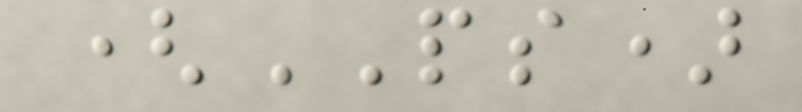(PS)
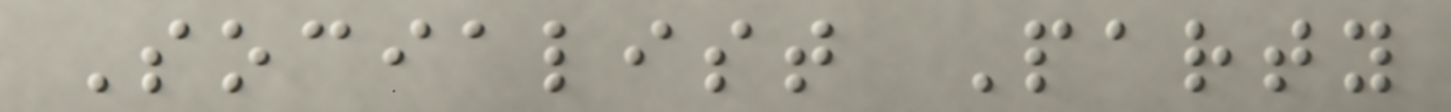Socialist Party
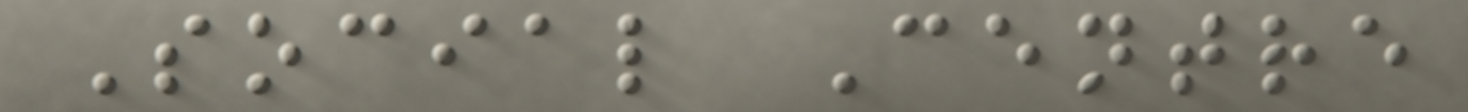Social Centre
